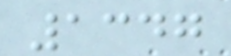1347
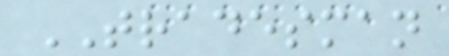TRADESMAN
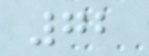72
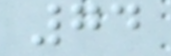74
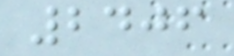2406
